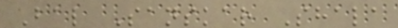Bal Sanskar Shala
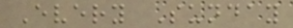Every Sunday
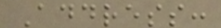Address:
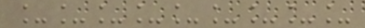_________
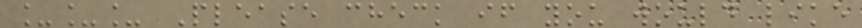___ Please check if you would like
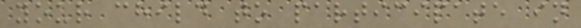your child to participate in
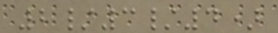2/3/4)
